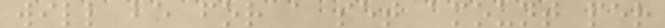will be for a set amount per
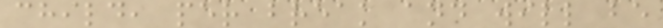child, per break and will be
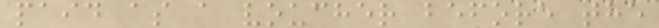paid as a voucher before the
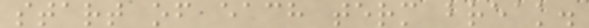start of each term break.
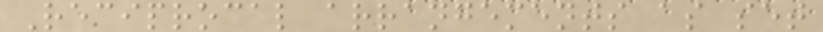Reciprocal arrangements as set
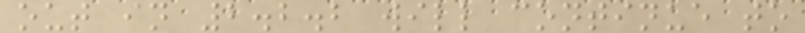out in 2.2.2 will continue to
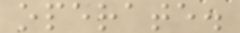operate.
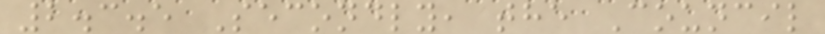2.3.5 Secondly, the Council
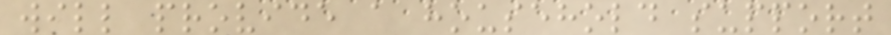will provide a household support
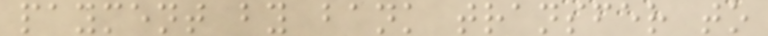payment by bank transfer to
